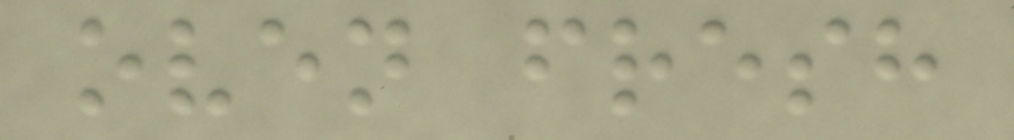oven fresh
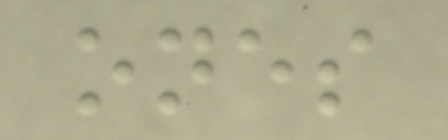ones
